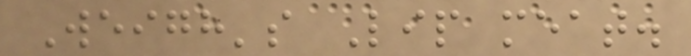Weigh's Lip meat.
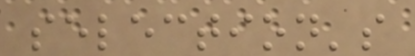selection's
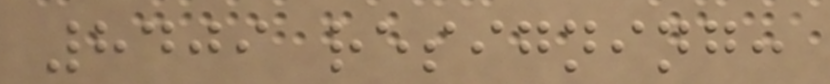8409 resigning:
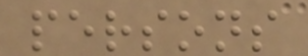persons
